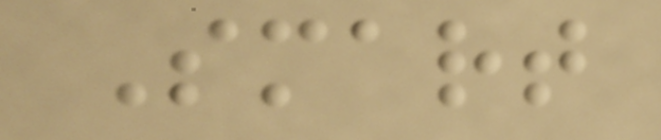Smart
